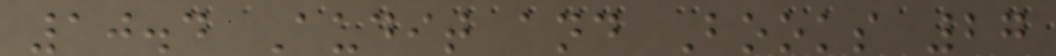10.4 Audit and Books 27
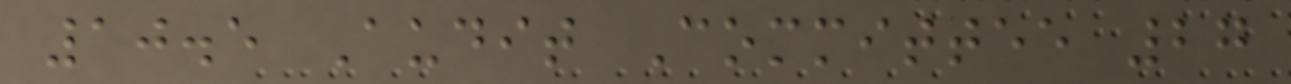10.5 Audit Committee 27
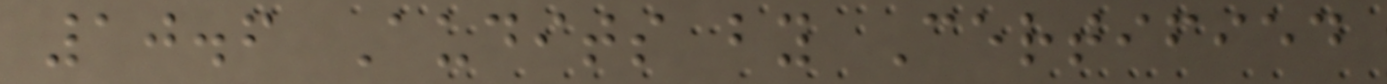10.6 Audits by Certified
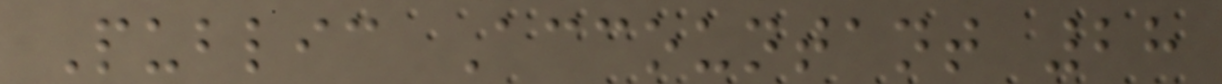Public Accountant 28
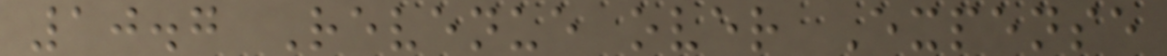10.7 Revenue over Expense
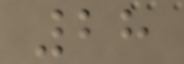28
